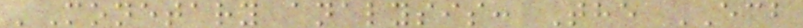'Monetary analysis: The ECB
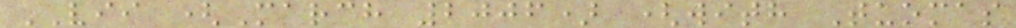VII (March 2006) (with Tuomas
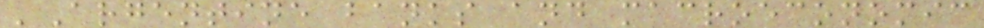'Argentine banks and macroeconomic
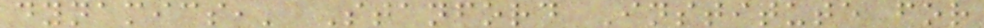dynamics,' Stanford Institute for
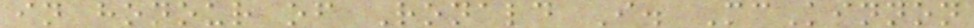in honour of Ronald I. McKinnon
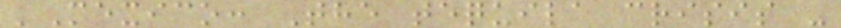'Mexico: The tequila crisis -
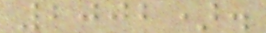2002).
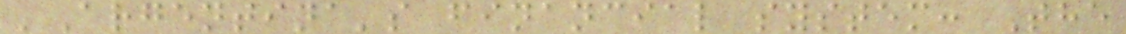'Argentina's financial system: The
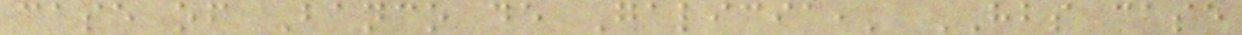case of Banco de Galicia,' HBS case
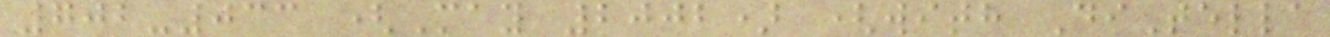702-033 (May 2002) (with DiTella
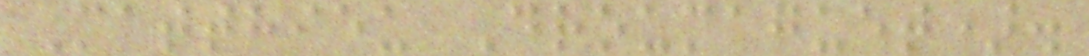Matthieu Droumaguet).
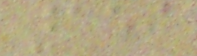159
